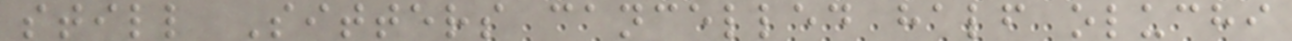still Sitters cancelled half oluchi
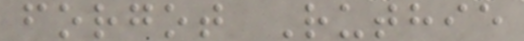forgot Ruthie
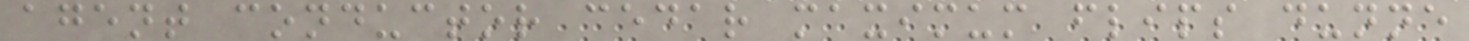agent conductor cedar maximum flips dunne
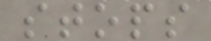stops
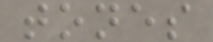tones
